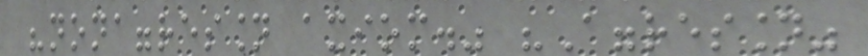"nonaggression axiom." "Aggression"
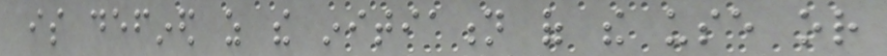is defined as the initiation of the use or
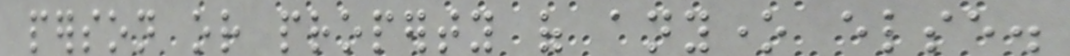person or property of anyone else.
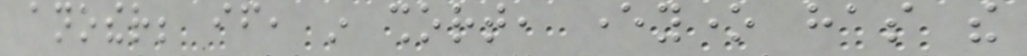another; if, in short, everyone has the
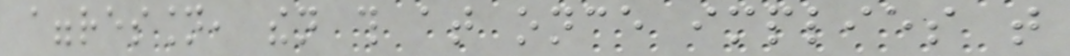aggression, then this at once implies that
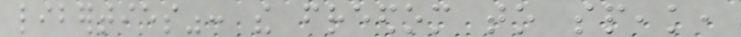liberties": the freedom to speak,
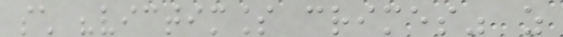such "victimless crimes" as
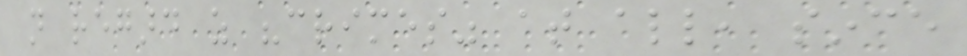not regard as "crimes" at all, since
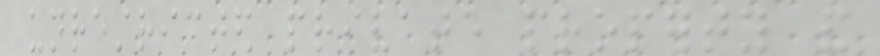unrestricted private property and
